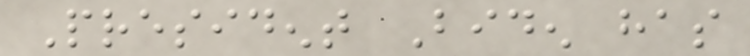President Biden has
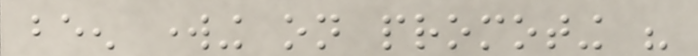been working on promoting his
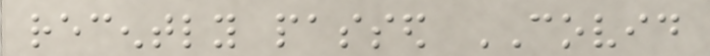recently passed COVID
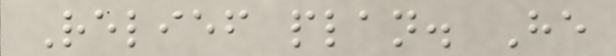Relief plan. He
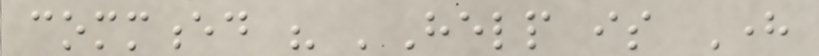commenced his 'Help is Here
